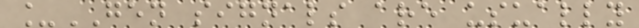_GEN signals are usually
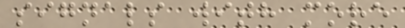signals with more
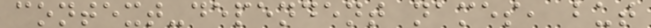context-dependent names, but
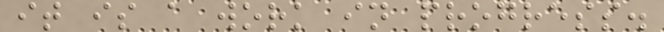it is a work in progress.
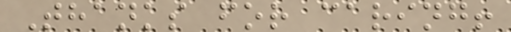Thanks for caring!
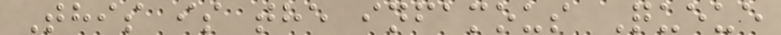This is the infamous Queue
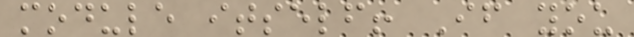module itself! If you
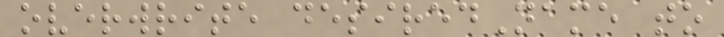overwrite desiredName to
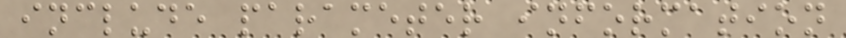include parameter information
